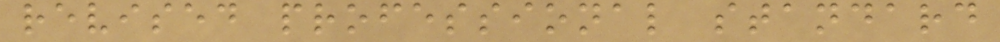revised professional standard
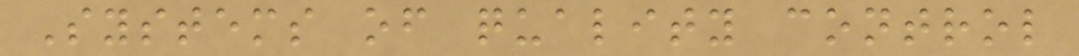Systems of quality control
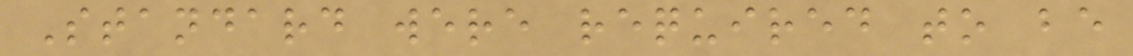Standard were required to be
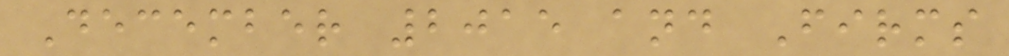December 2015 and Firms
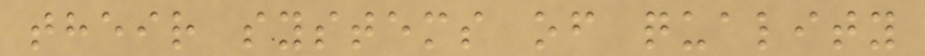their systems of quality
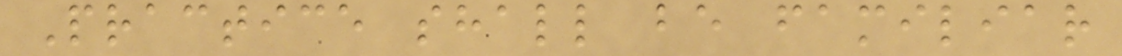Practice shall be familiar
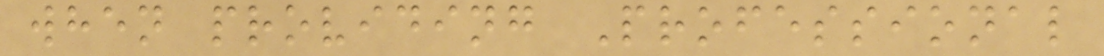when providing Professional
